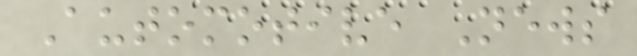Automotive News
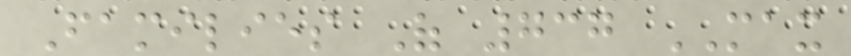Families Of 737 MAX
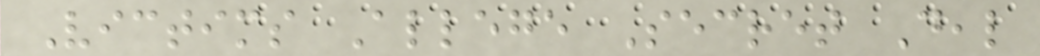Victims Allege Secret Deal
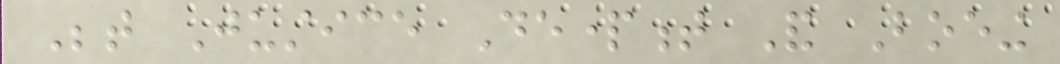Between Justice Department And Boeing
